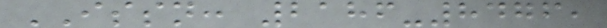ISSN: 2186-8476,
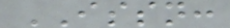ISSN:
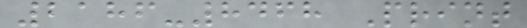2186-8468 Print
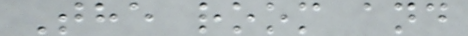The room and
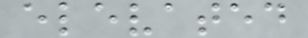elevated
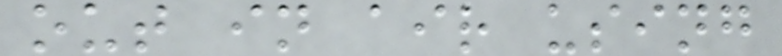out in air using
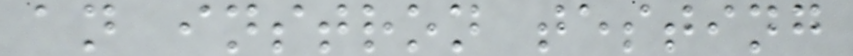an instron testing
